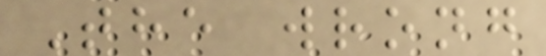The wrong
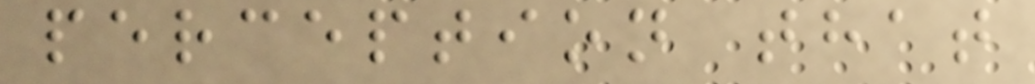perception that
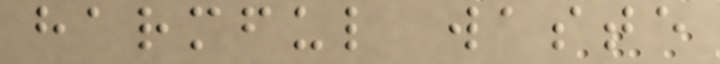harmful waste
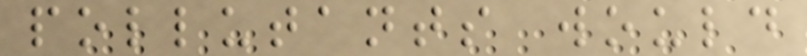pollutants would
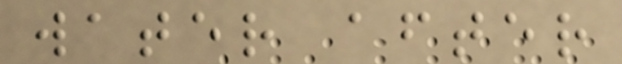water after
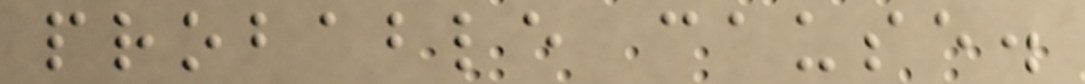probable cause.
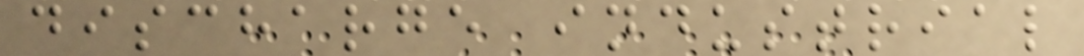discharge industrial
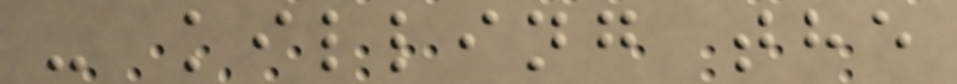- killing the
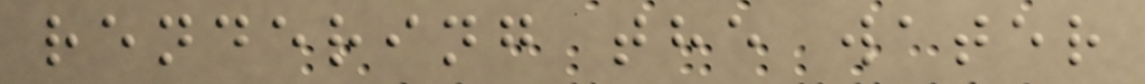rendering the water
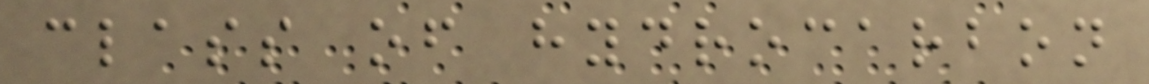class of hydrocarbon
